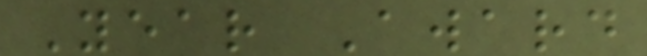Year Award
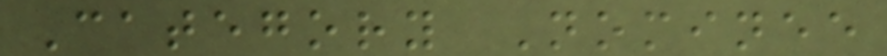Category Nominee
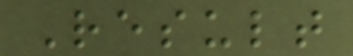Result
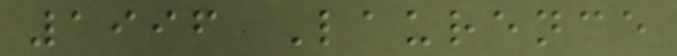1996 Laurence
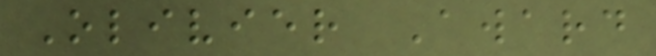Olivier Award
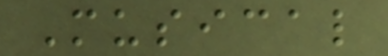Musical
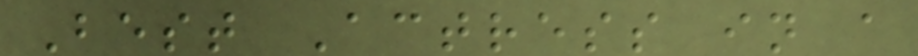Best Actress in a
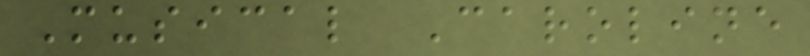Musical Caroline
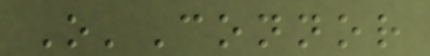O'Connor
